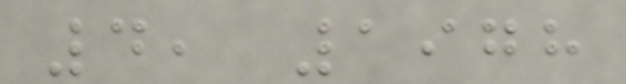4, 1978
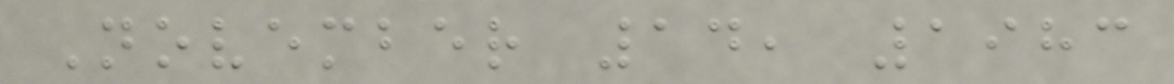November 14, 1983
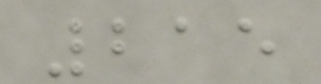215
